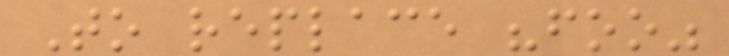To replace "foo"
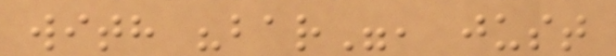with "bar", just
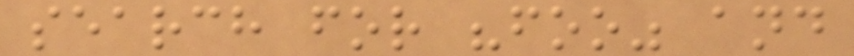search for "foo" and
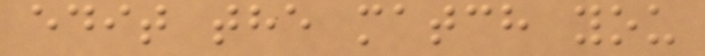edit the match you
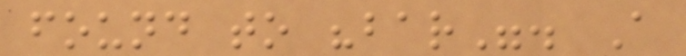found to "bar". A
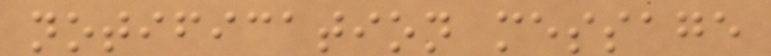notification message
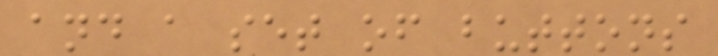and a set of buttons
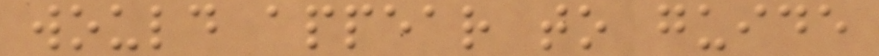would appear to guide
